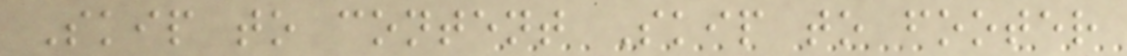Skip to content Skip to footer
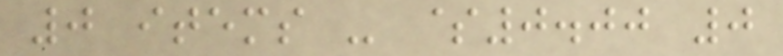0 items - $0.00 0
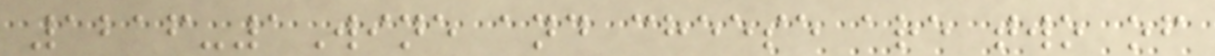1216-1Wine and cheese are two of
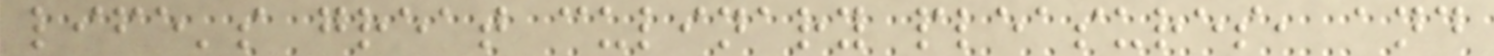life's great culinary pleasures, and
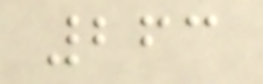263
